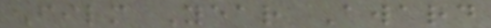Film Year Award
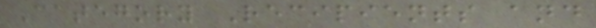Category Recipients and
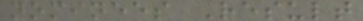nominees Result
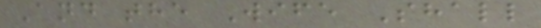And the Wife Shall
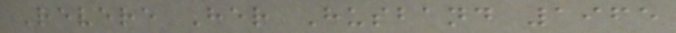Revere Her Husband 1965
